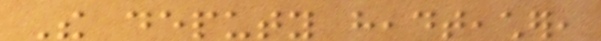The deputy headteacher,
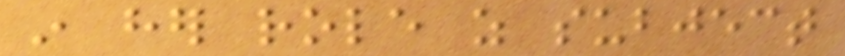in her role as subject
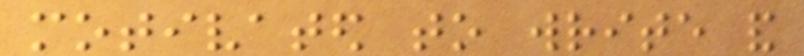motivated to write and
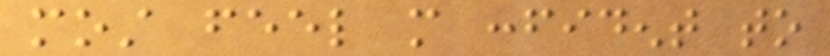most feel more confident to
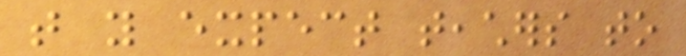that you expect teachers to
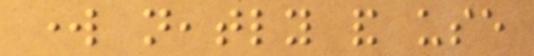work neatly and use
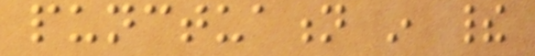punctuation in their
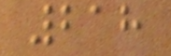218
